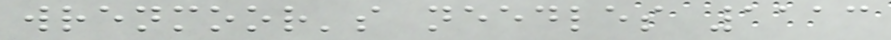wrenmoor's needles 1113
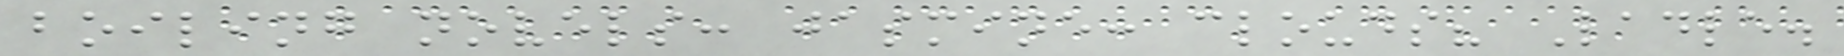boiling novels: jasmine: clouds? Ladle.
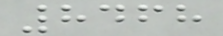8468
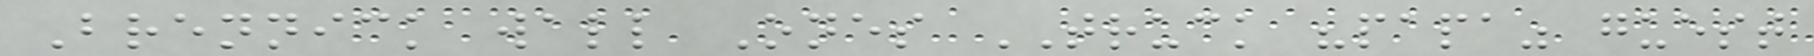Brennick wall Ones TRUCK "papa" guest
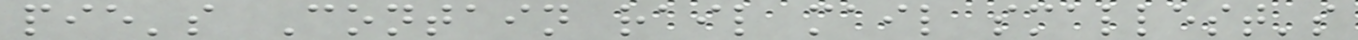pie's Contain rail mail smallest's
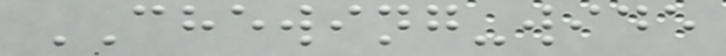CHEWING-wide
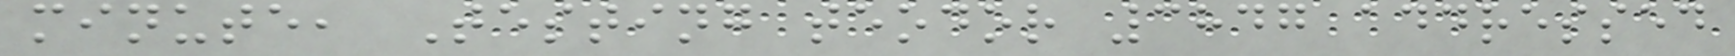minute, Testing teodor 3847 addressed
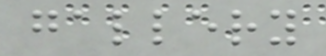gallery
